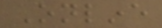Online
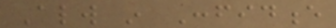Always in Confidence
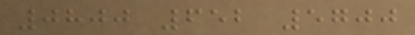0800 652 5700
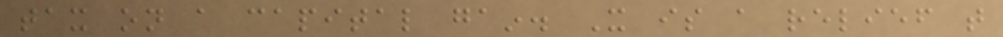tax on a capital gain. It is a relief that
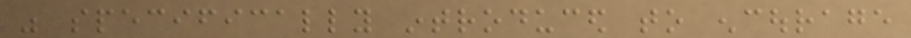was specifically introduced to encourage
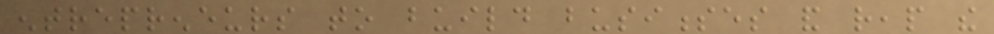entrepreneurs to build businesses and reap the
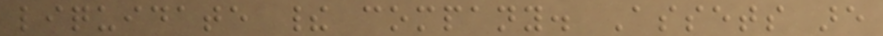liquidate their company. Assets are
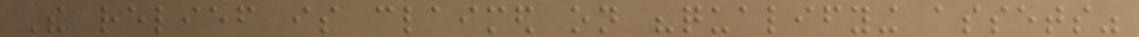The relief is claimed on "qualifying assets"
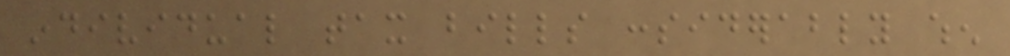individual tax bills considerably when
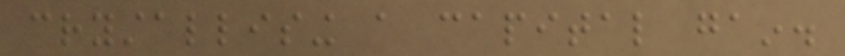crystallising a capital gain.
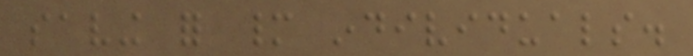saving for many individuals.
